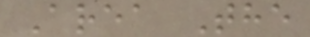Area The
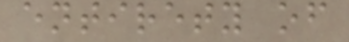entirety of
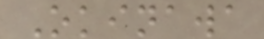Okinawa
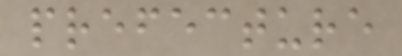prefecture
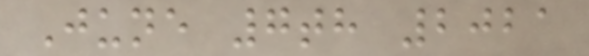June 7th 2021
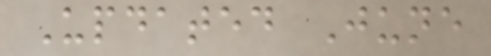Updated June
